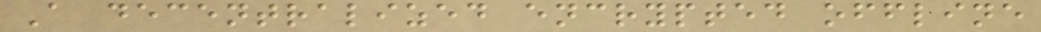A decentralized encrypted offline
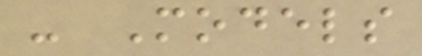- Models
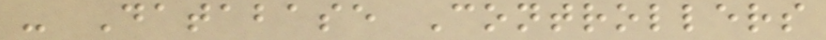- Database Controllers
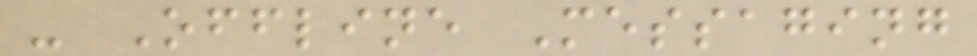- Offline Messaging
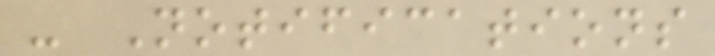- Notifications
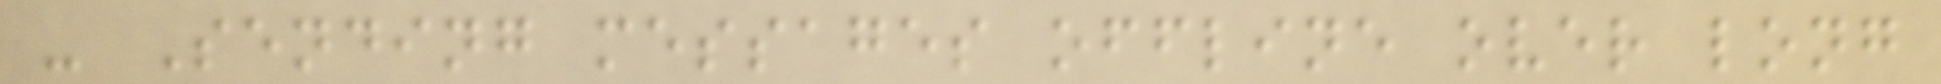- Sending messages offline over long
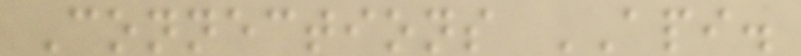Connections API.
